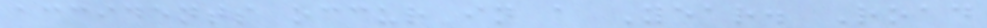accidents occur in a Year. Road
